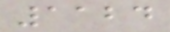1124
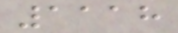1118
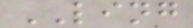LING
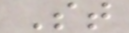St
